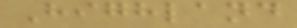Highland
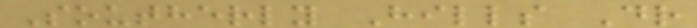Southerly Hills Dr
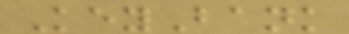KeyBank
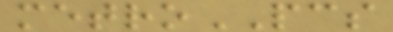metroPCS
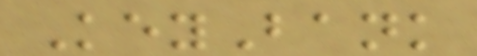KeyBank
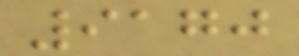9170
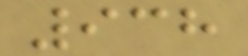938
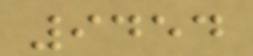9454
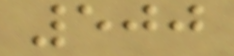500
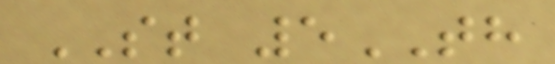ST 5TH
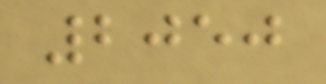2050
